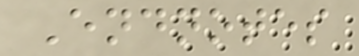Endnotes
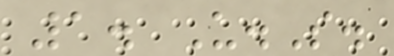1. U.S.
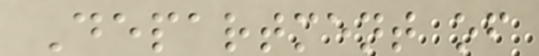Department of
